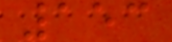153
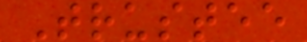Trustee
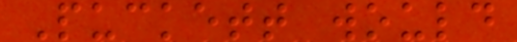Puckett would
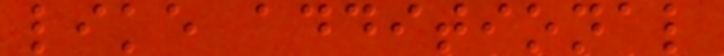like additional
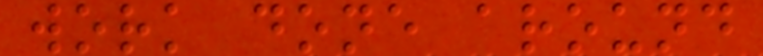work done around
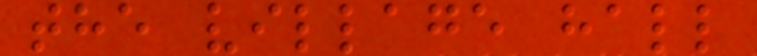the village hall
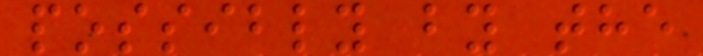possibly by the
